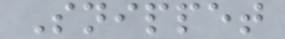Snippet
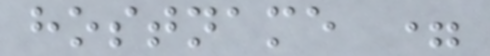hostname =
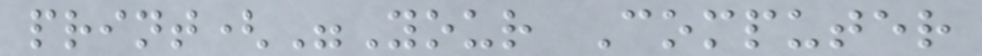print("Your Computer
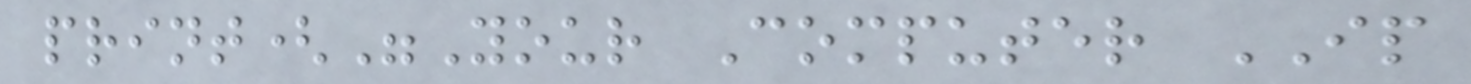print("Your Computer IP
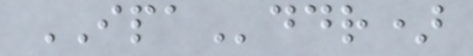IPAddr)
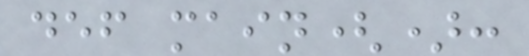def main():
